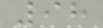98
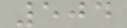504
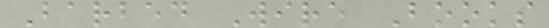Barbed Wire Books
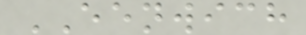EENWICH
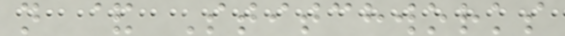n & Stitchworks
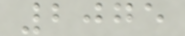2075
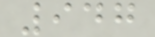947
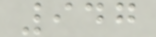947
